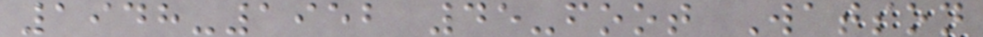1948-1952 45-foot Watson
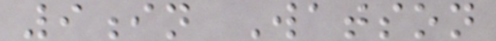9in Watson
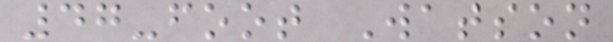47-foot Watson
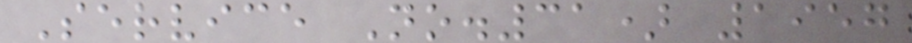Service No.31) 1957
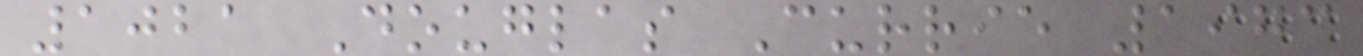1021 Douglas Currie 1973
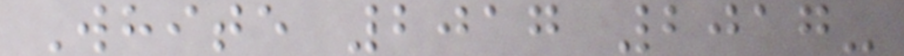White 2017 2017-
